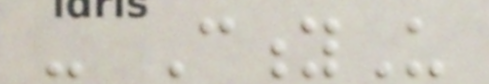- CityU
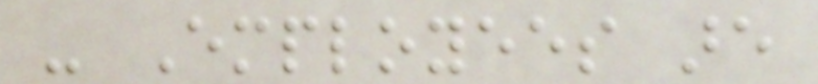- Employees are
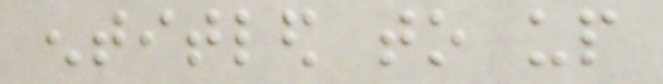entitled to up
